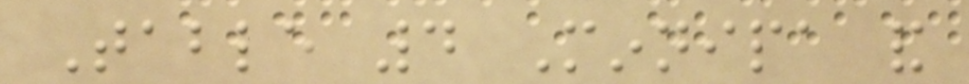Table 4 Minnipa and
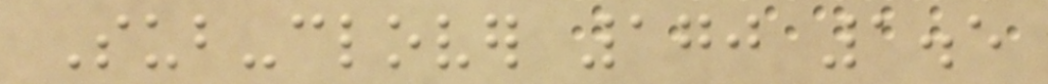Sub-clover 170 1.5
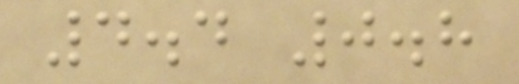4.4 0.8
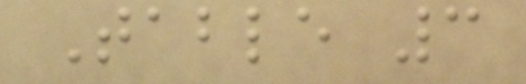Table 3
